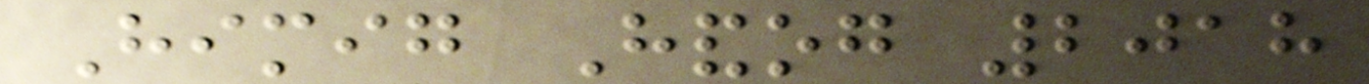Himig Handog 2018
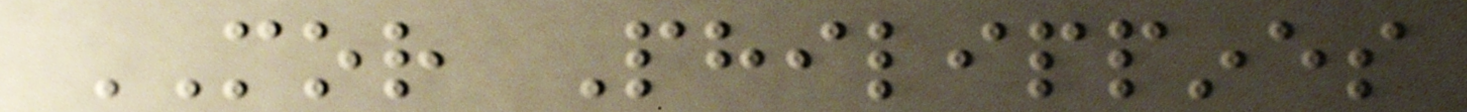MOR Philippines
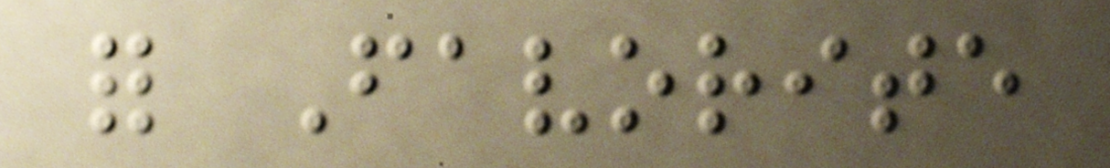for Favorite
